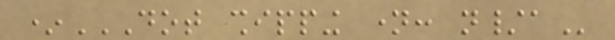*DOT SHIPPING NAME: N/A
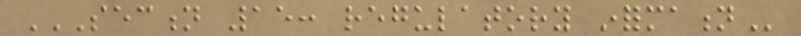SECTION 15: REGULATORY INFORMATION
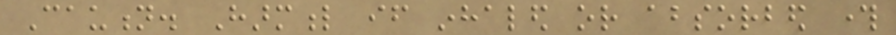Caution. Harmful if inhaled or absorbed through
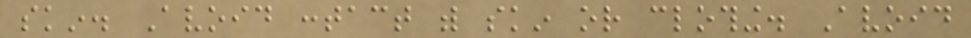skin. Avoid contact with skin or clothing. Avoid
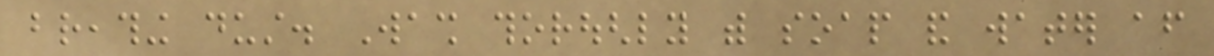breathing dust. Wash thoroughly with soap and water after
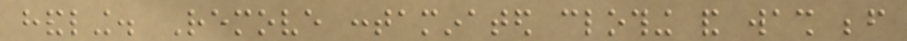handling. Remove contaminated clothing and wash before
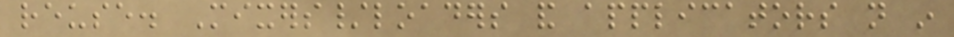reuse. Mixers/loaders and applicators not in
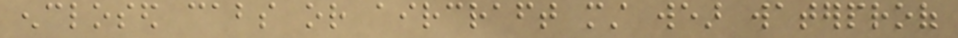enclosed cabs or aircraft must wear waterproof
